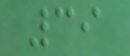39
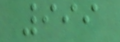999
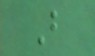B
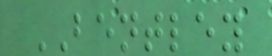BENTLEY
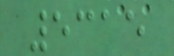5315
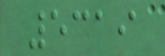5319
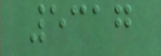5317
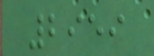2959
